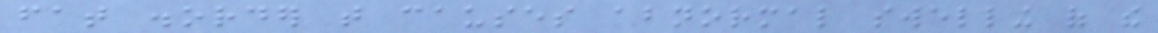fat disorder that causes abnormal swelling of the
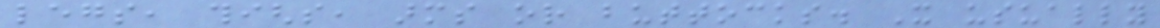legs, thighs, arms or buttocks. It usually
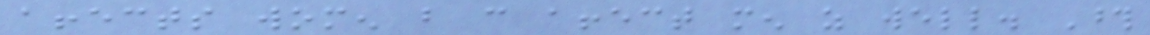affects women but can affect men as well. Those
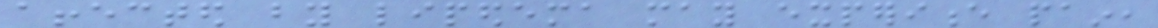affected by lipedema may experience pain,
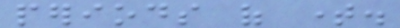periods of time.
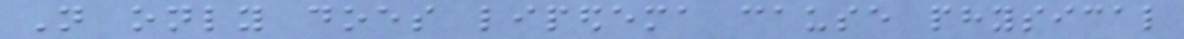Not only does lipedema cause physical
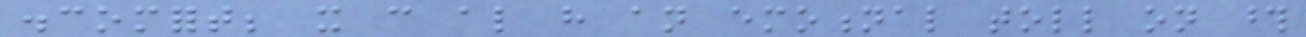discomfort; it can also have an emotional toll on those
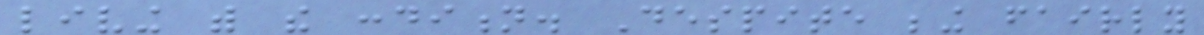living with the condition. Despite being fairly
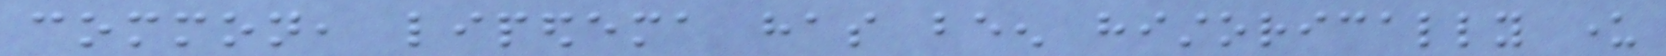common, lipedema has been historically under
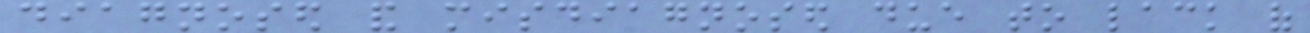diagnosed and misdiagnosed due to lack of
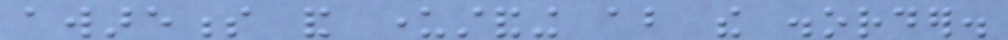awareness and understanding about the disorder.
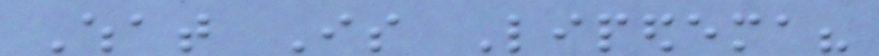What Is Lipedema?
